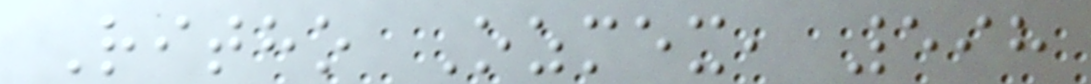Ritho Ozmex, 598
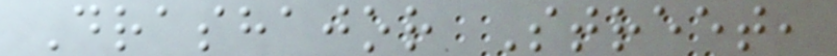Drashajor Street,
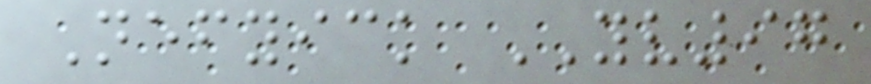Nefyick YV97
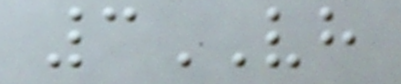3VH
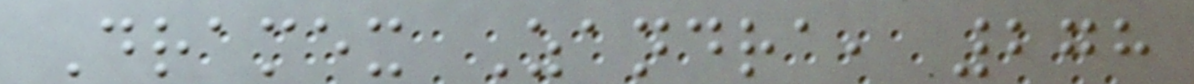Dramex Zandra, 278
